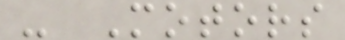- Motors
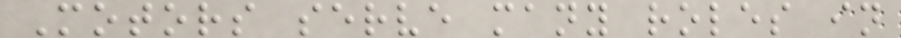Motors serve many roles in
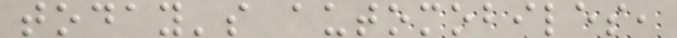today's automobiles,
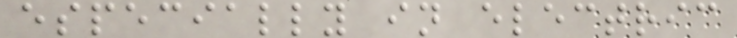especially in electric
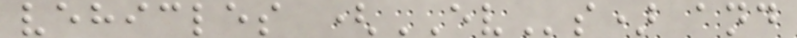vehicles (EVs) and
